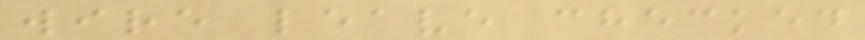wire leave checked
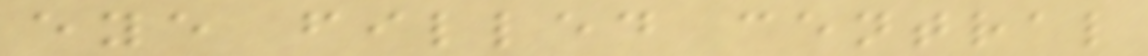eye filled central
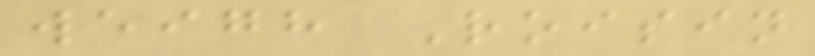weigh Roisin
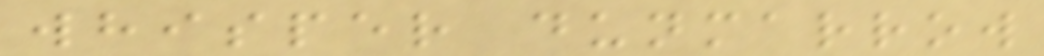whisper dunmarrow
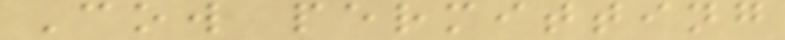Cow permitting
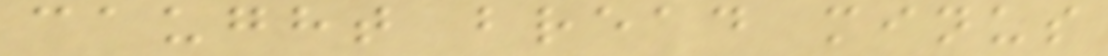caught bread minus
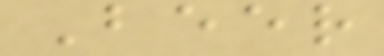Beer
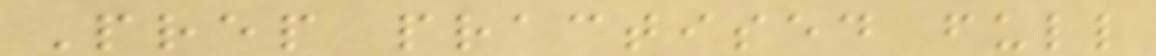Prep practised full
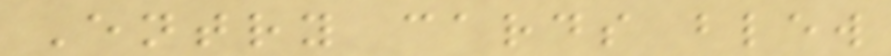Entry cards blew
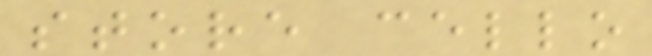store cello
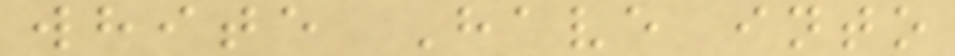white Have into
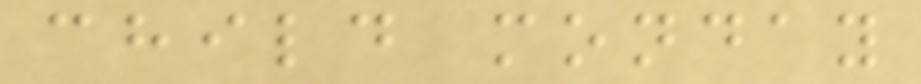child monday
